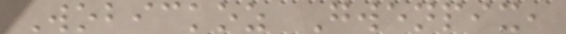Wobickoz Gwenpix,
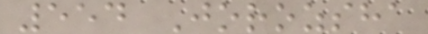554 Jorozsha
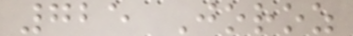725 Joroz
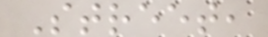Street,
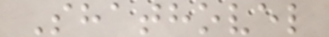Shathovel
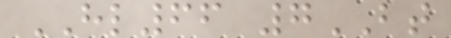HL66 7BT
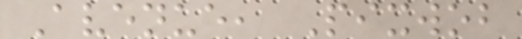Avenue, Pixwob
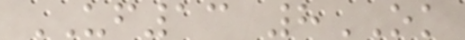UF13 8OK
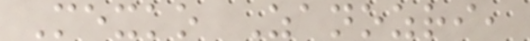Mexko Zanozri,
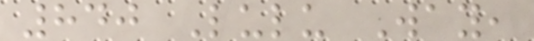840 Lulu Way,
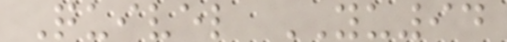Quivel YU94
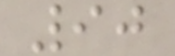90
